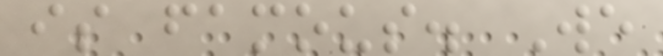is famous. We
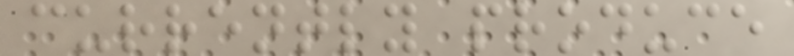currently produce
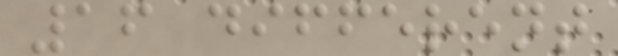16 different
